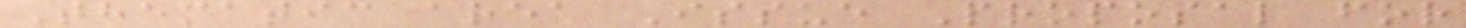Thematic area Issue Proposal for
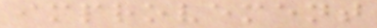improvement
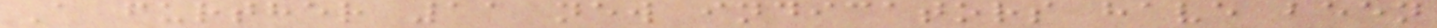A further 11 new indicators have been
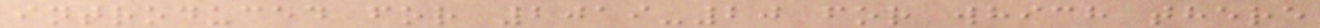introduced for 2019-20 for which there
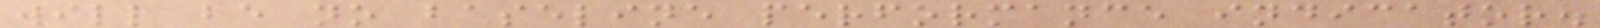will be no baseline performance indicator.
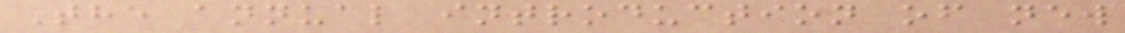The annual introduction of new
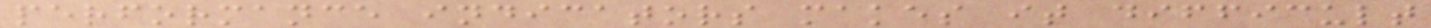performance indicators makes it difficult
